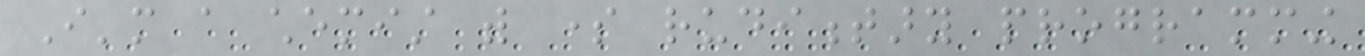I'm a chemist with some rudimentary programming
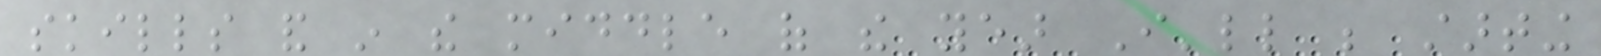skills and in the middle of the year I'll be starting
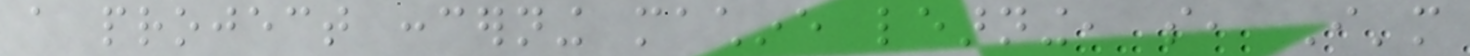a project concerning machine learning, so, I'm
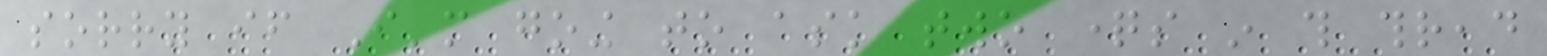sorry if I'm going to ask two questions in this thread
